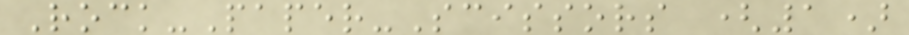Rock-Paper-Scissors (1)
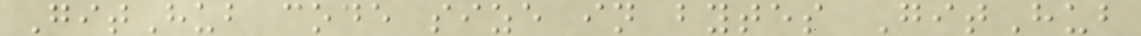GitHub code size in bytes GitHub
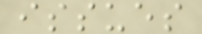issues
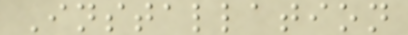Installation
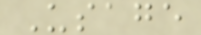Usage
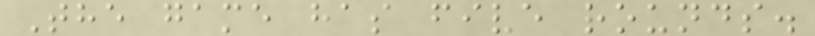The game has five rounds.
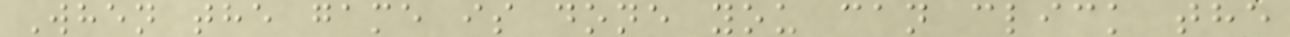When the game is done you can click the
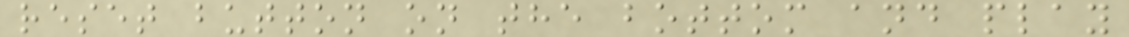reset button on the bottom and play
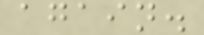again.
